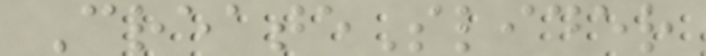CreateSlider
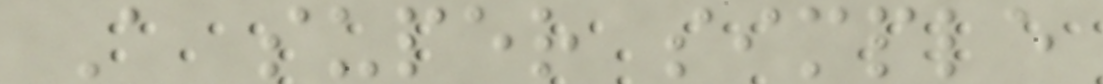A super simple
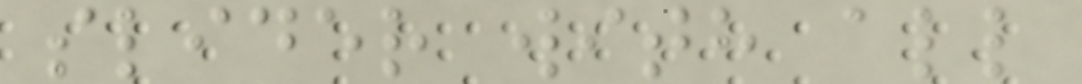slider with all
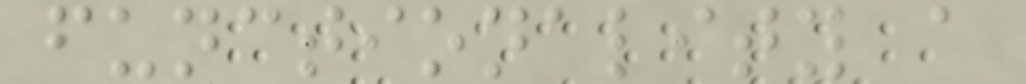functionality a
